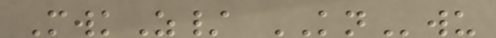MwkZ/ KNwu
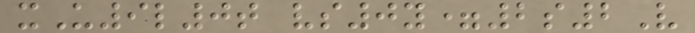xU9l0t vs0y=2s2V
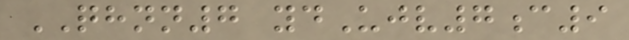QHNN7 ydUjv7c9
